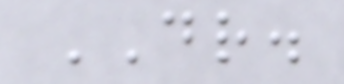DR.
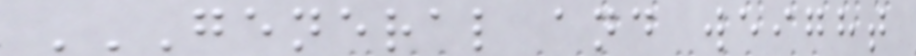GENERAL AND WEIGHT
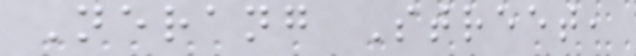Nerang Street,
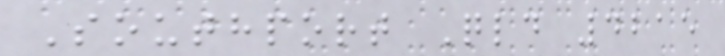Southport Qld 4215
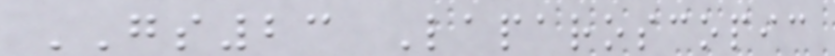GS23 Laparoscopic
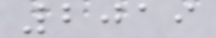2019
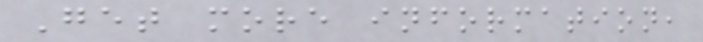Get more information,
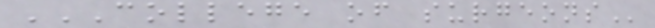COLLEGE OF SURGEONS
